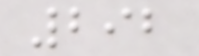292
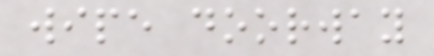wipe doorway
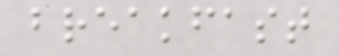breakfast
